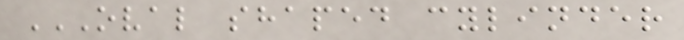OVAL SHAPED CYLINDER
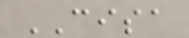CISA
